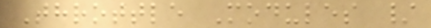Throttle Modules /
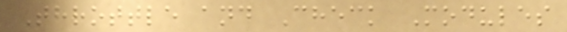Throttle and Check Modules
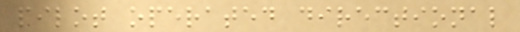pilot operated directional
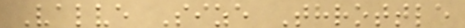Valve Size Throttle
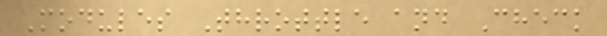Modules Throttle and Check
